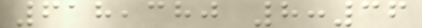618,380 8:36
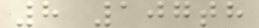8 107th
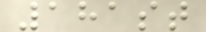181st
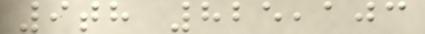9th 825,103
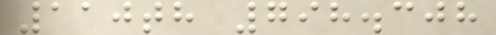110th 798.308
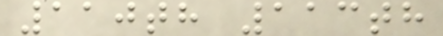110th 113th
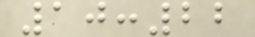10:22
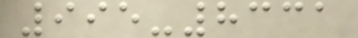995-8331
